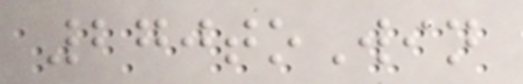270toWin
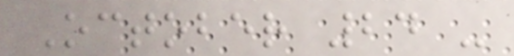October 24 -
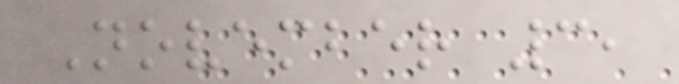November 3,
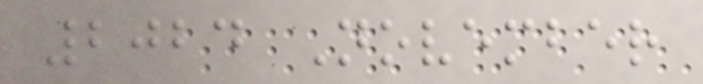2024 November
